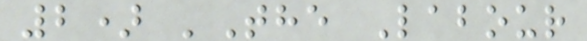2) 'The Labour
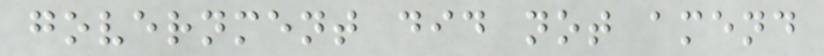government did not amend
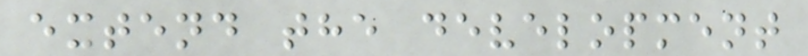extend the development
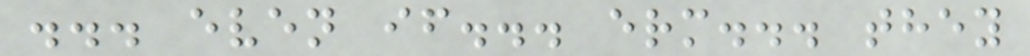... even if... erm... they
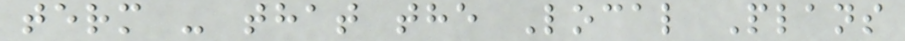term - that the Local Plans
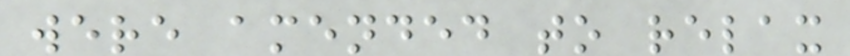were amended to relax
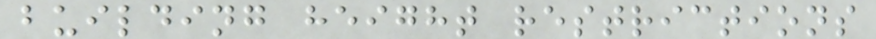building height restrictions
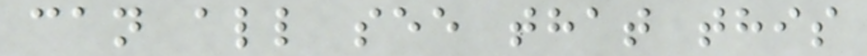can all see that this
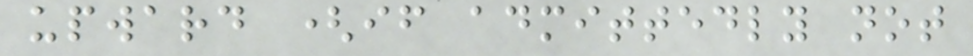upward (if admittedly not
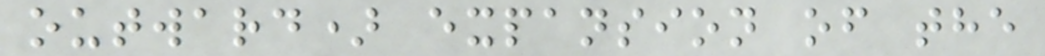outward) expansion of the
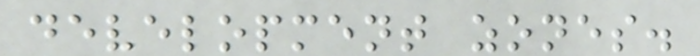development zones.
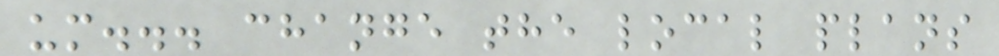um... change the local plans
